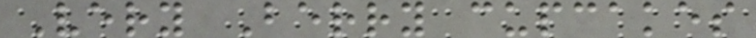Very Berry cupcakes
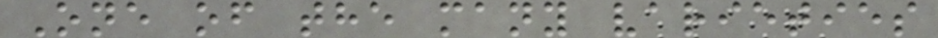One of the many varieties
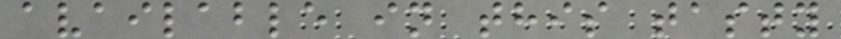available in this tasty
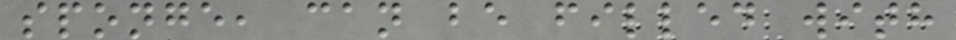sponge, can be filled with
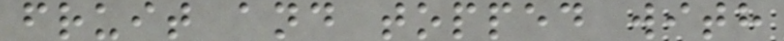fruit and topped with
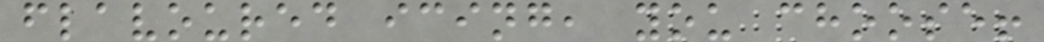flavoured icing, you choose!
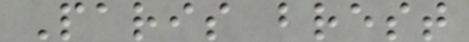Paris brest
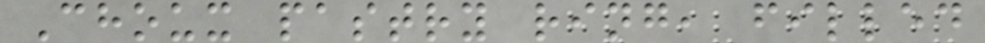Choux pastry ring, filled
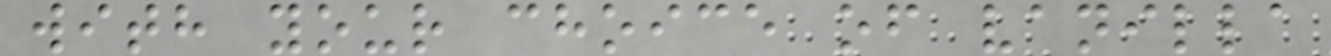with your choice of vanilla
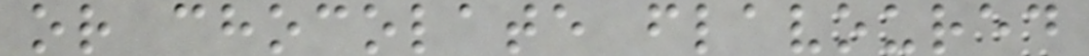or chocolate flavoured
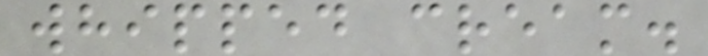whipped cream.
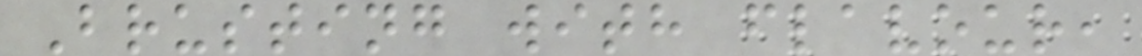Brusting with flavour,
